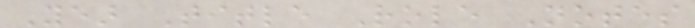Year Title Role Notes
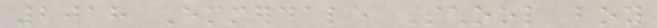2018 Emmerdale School boy
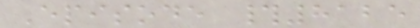Episode #8125
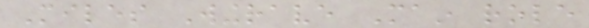Miles Wingrave Main role
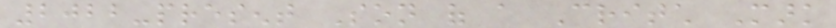2022-present Son of a Critch Mark
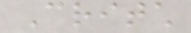Critch
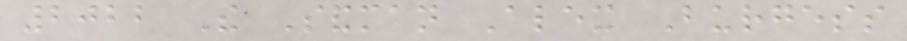2022 The Sandman Alex Burgess
